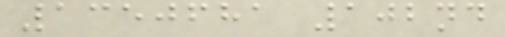1350681 102nd
